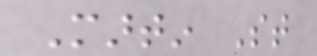Martin St
